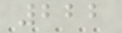222
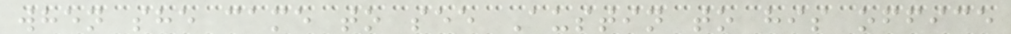when she came to see Austin to his office
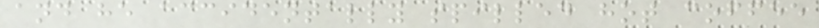and he accidentally spilled hot coffee
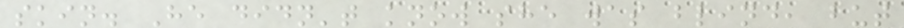skin. He didn't know she was blind, but
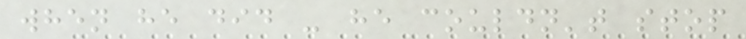when he did - he couldn't stop
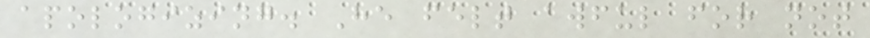apologizing. He felt awful for not
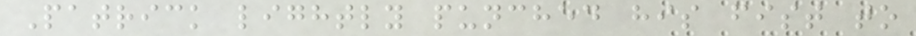Patrick lightly punched his fist to
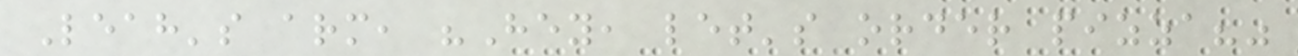Leah's arm, "Hey, let's order pizza?"
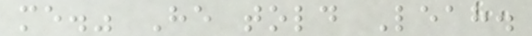me." He told Leah.
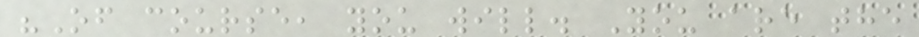"Of course, you will. You are the
